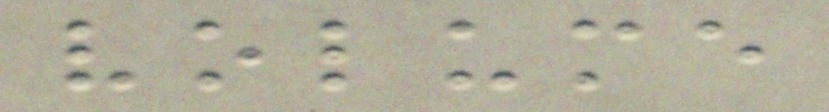volume
